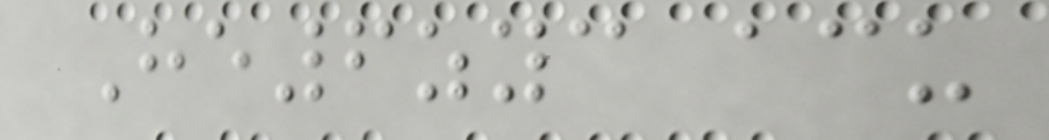He6zyc acu
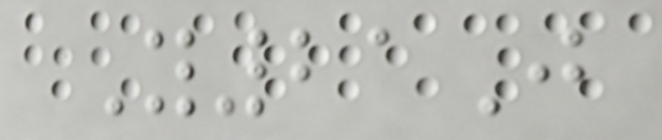Y21J
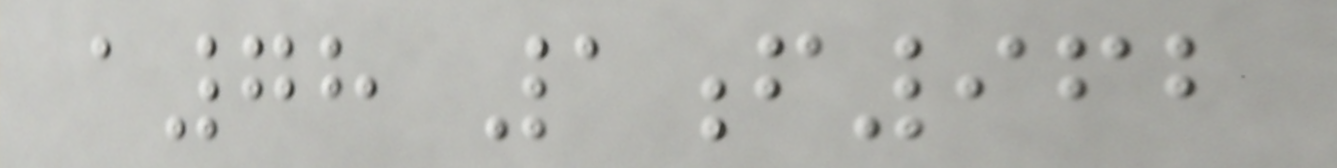a78 1f962
